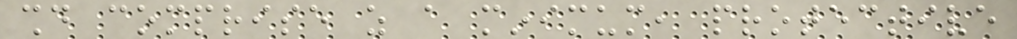should comprise as a minimum, protective
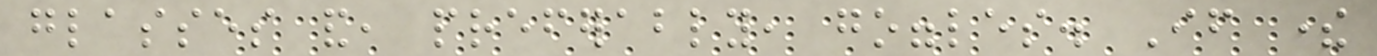glasses and, preferably, goggles. If there
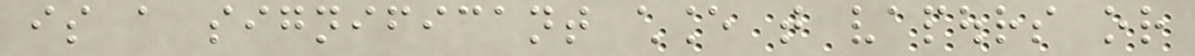is a significant chance that vapours or
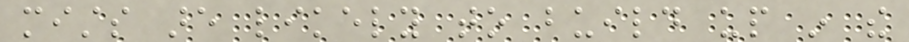mists are likely to build up in the
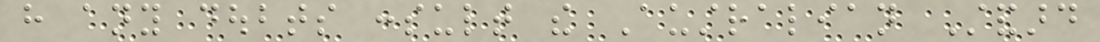have any doubts consult the Australian Standard
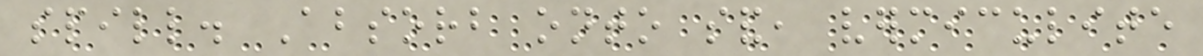spill. Absorb onto sand, vermiculite
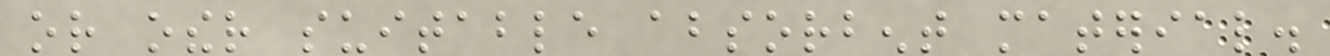or other suitable absorbent material.
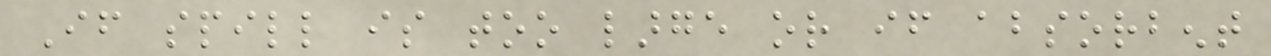If spill is too large or if absorbent
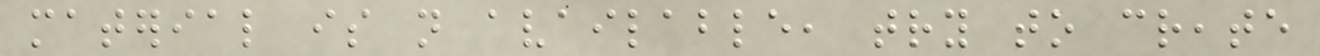material is not available, try to create
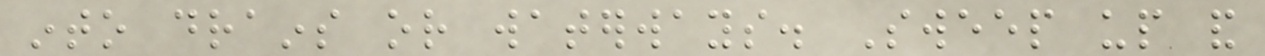into drains or waterways. Sweep up and
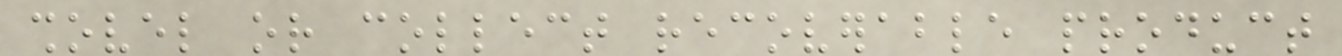shovel or collect recoverable product
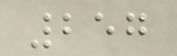257
